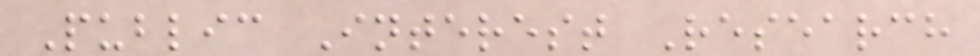Public Interest Research
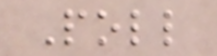Poll
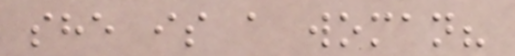she is a woman?
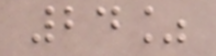24%
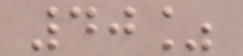40%
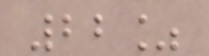22%
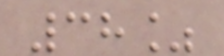38%
